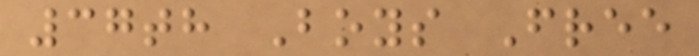37th Boys Free
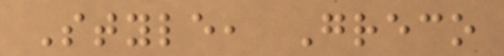Style, Greco
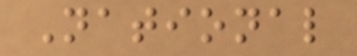National
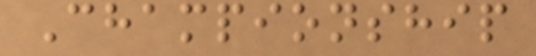Championship
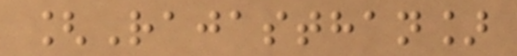[Rajasthan]
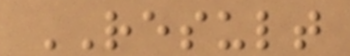RESULT
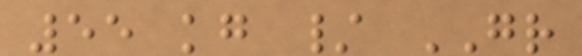55 kg / GR
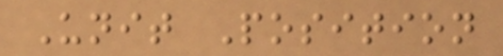Unit Position
